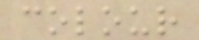colour
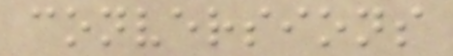conversions
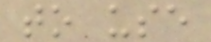to use
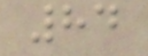84
